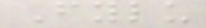Fylu
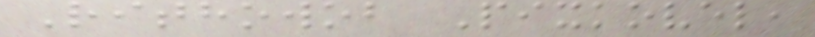Rithowob Pixkovel,
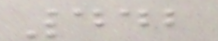442
